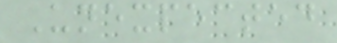Unexpected
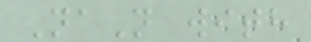NaN with
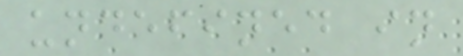undefined in
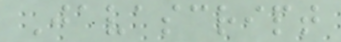Javascript
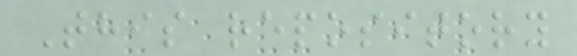This repository
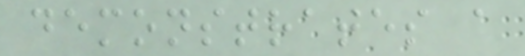demonstrates a
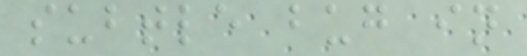subtle bug in
